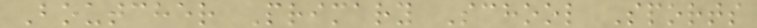Boutcher Primary School Sports
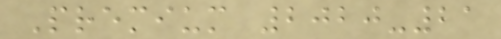Premium 2020-21
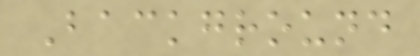Background
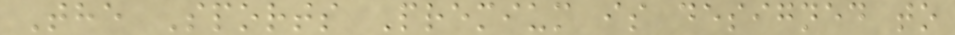The Sports Premium is designed to
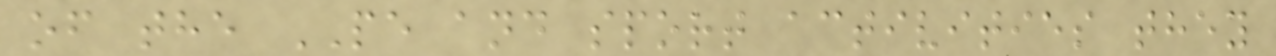of the PE and sport activities they
